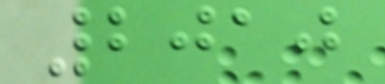2010
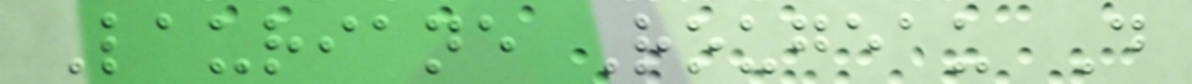Lauriane Rougeau D
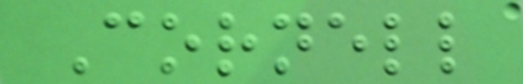Cornell
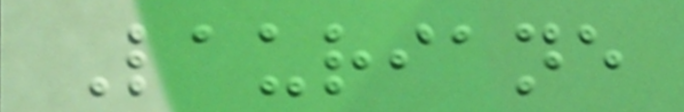Lauriane
